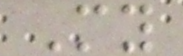My
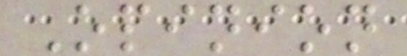Opinion
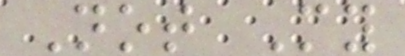Not My
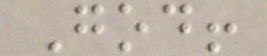God!
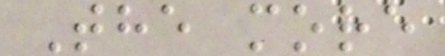The more
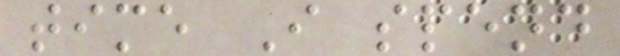time I spend
